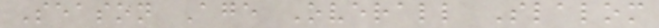Season Age Overall Slalom
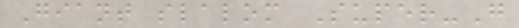Giant slalom Super-G
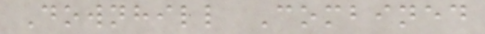Downhill Combined
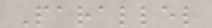Parallel
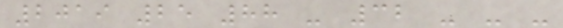2019 25 88 - 32 - - -
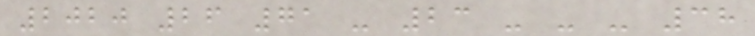2020 26 71 - 23 - - - 38
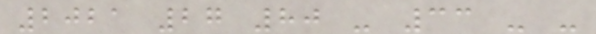2021 27 80 - 33 - -
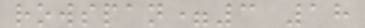rowspan=3 18
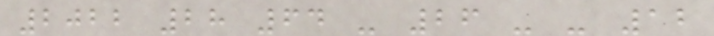2022 28 64 - 26 - - 12
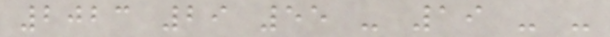2023 29 55 - 19 - -
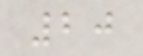20
